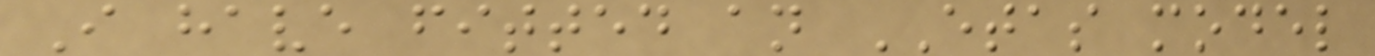I have fitted an ETAS model
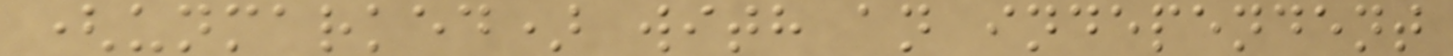(unmarked) with an independent
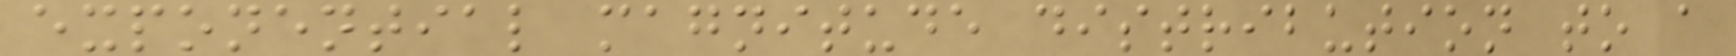exponential magnitude distribution to a
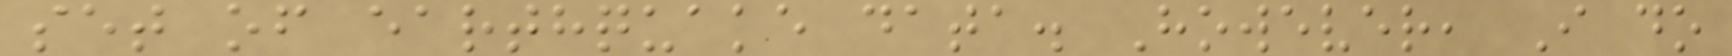set of earthquake data. However, I do
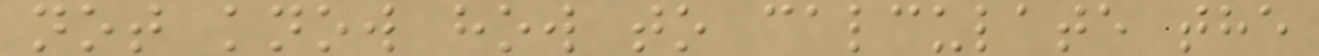not know how to calculate the
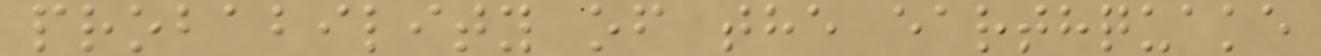probability of the earthquake
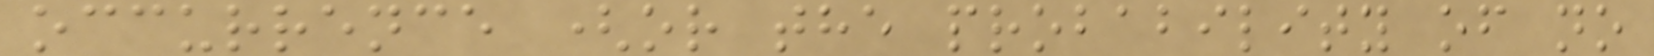occurrence (or the probability of no
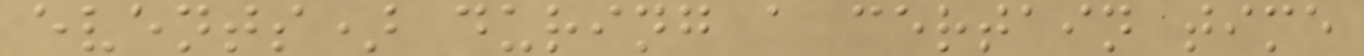events) during a certain time
